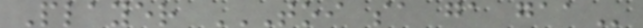Player TOI SA GA GAA
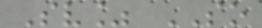Sv% SO
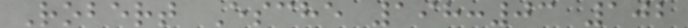Robert Esche 198:03 102
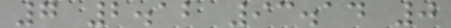7 2.12 93.14 0
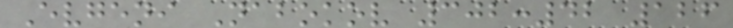Evgeni Nabokov 302:42 126
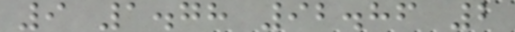9 1.78 92.86 2
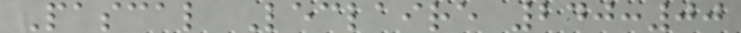Pascal Leclaire 240:00
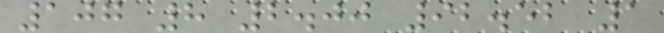107 8 2.00 92.52 1
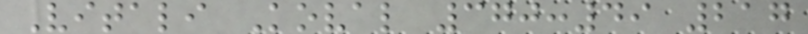Vitali Koval 370:49 217
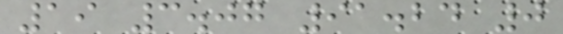19 3.07 91.24 0
